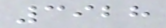3928
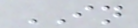IN
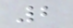2
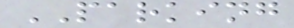PARKING
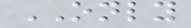ONLY
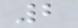2
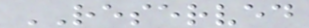RESERVED
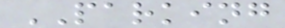PARKING
